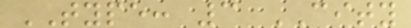TYPE: 3 CITY
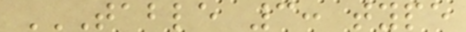TABLE 3: TYPE
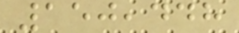150,448
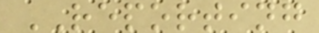REPORTING
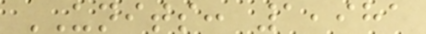UNITS: 1,981
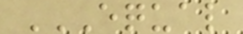EQUAL
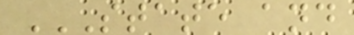STATE AND
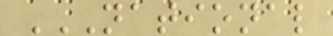NATIONAL
